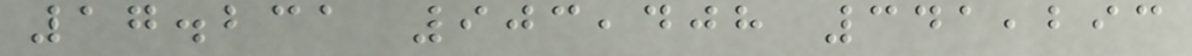17.231 903,408 341,293
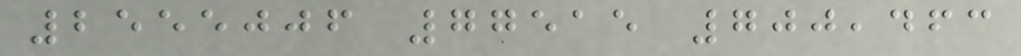2555006 77515 700,463
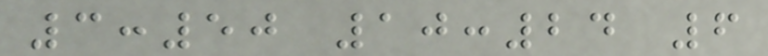3:50 10:24 6
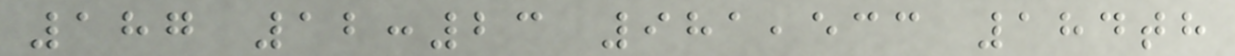187 12:23 981,533 184th
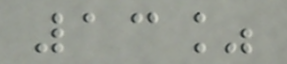13%
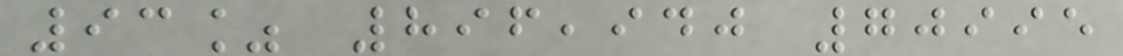93% 896,940 70995
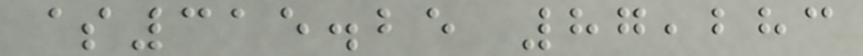$315.25 87,283
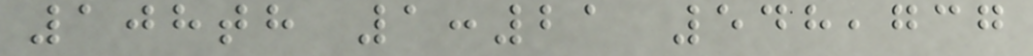108th 1:21 548,737
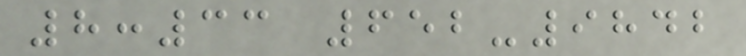8:33 652-9842
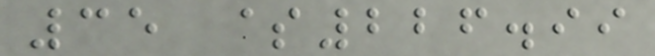35 $226.99
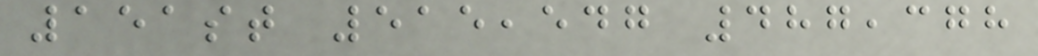151st 515,547 487,378
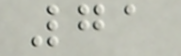71
